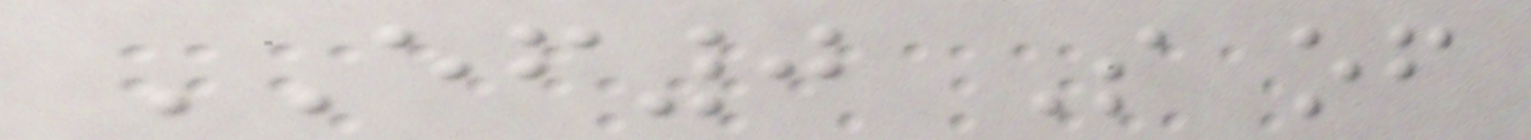EF0 S of
